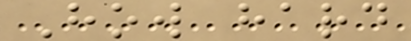How hard
